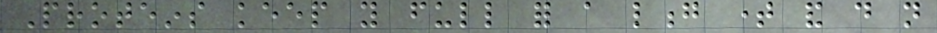Proteins keep you full for a long time and do not
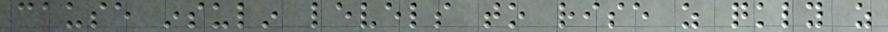cause insulin levels to rise as quickly as
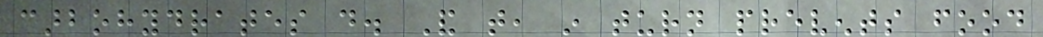carbohydrates do. And that, in turn prevents food
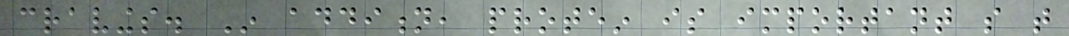cravings. In addition, protein is important so that
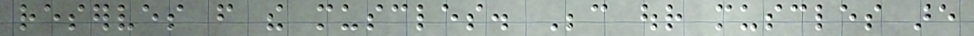reserves from the muscles. Because our muscles are
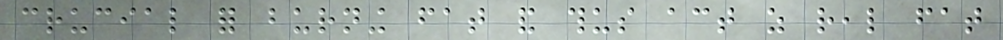crucial for burning fat and thus act as real fat
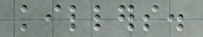killers.
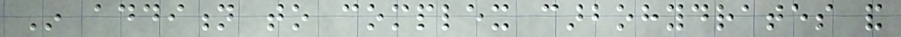In addition to complex carbohydrates and
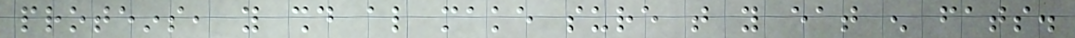proteins, you should also make sure that you eat enough fats.
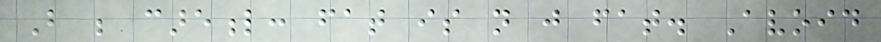But be careful: fat is not just fat. Avoid
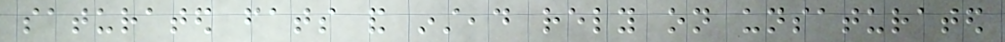saturated fats and instead rely on unsaturated
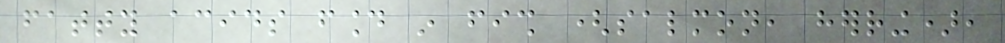fatty acids found in fish (salmon, herring),
